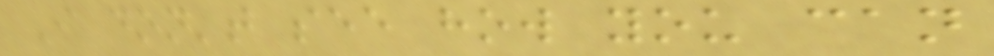I don't see how you can
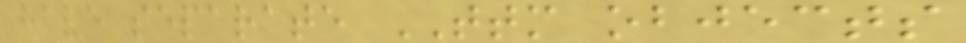have separate TTM objects
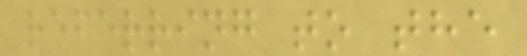referring to the
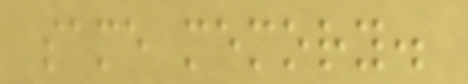same memory.
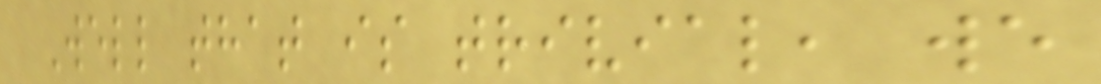Well that is trivial, we
